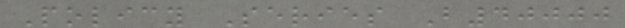Policy Series B40000
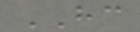HC
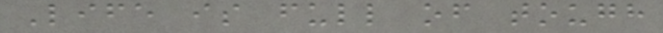Life is full of tough
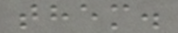them.
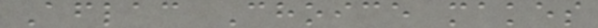Aflac Choice makes
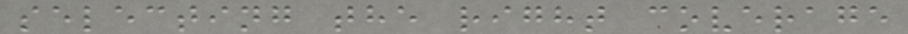selecting the right coverage
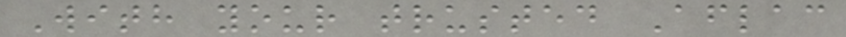With your trusted Aflac
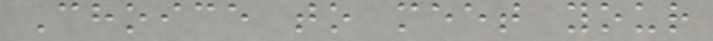Choice to meet your
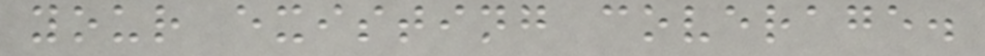your existing coverage.
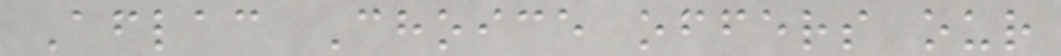Aflac Choice offers our
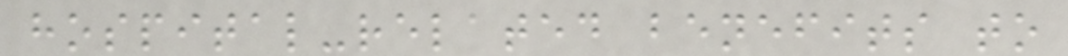hospital-related benefits to
